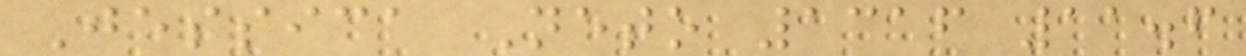Jessica Neto 1316 11.6
